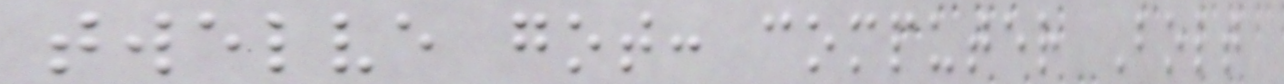twelve got: computer Bolt
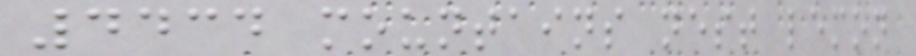4434 mountains nest lemon
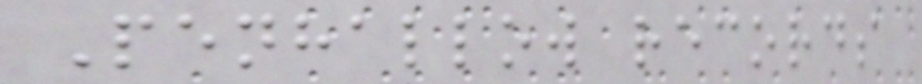Penhallow records
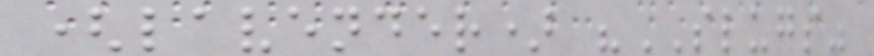(lavender) "SLUGS"
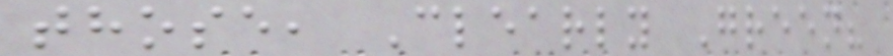those, Clearly Green?
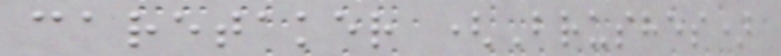caretaker (Brushes)
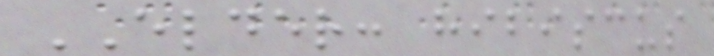ELDER: hibiscus
